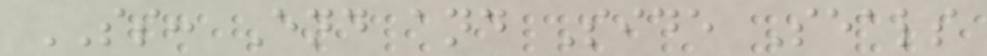SS: End and Side Seals
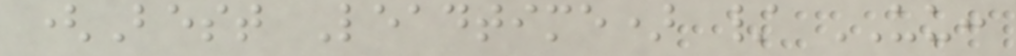(Best Leadtime) / UU:
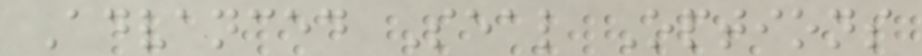Advanced Seal Options
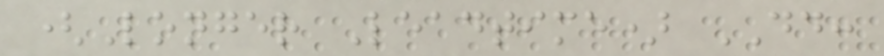(Longer Leadtime) DD:
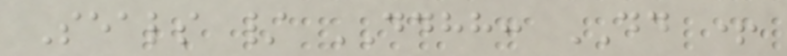Seals / DDHH: DD +
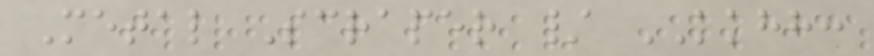Metal Scraper / KKHH:
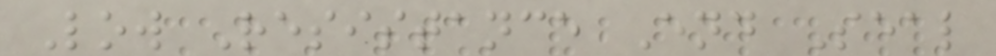Low Resistance End Seal
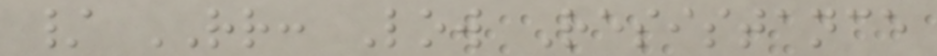/ RR: Low Resistance
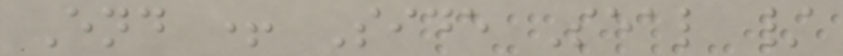End + Side Seal /
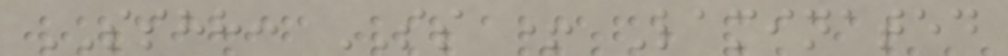SSHH: SS + Laminated
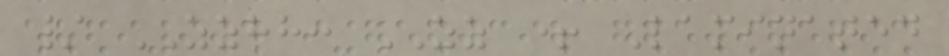/ ZZHH: ZZ + Laminated
